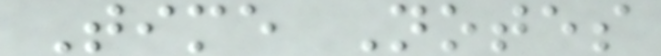Time Notes
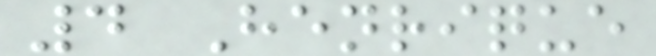4 Henrique
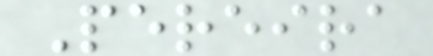Pereira
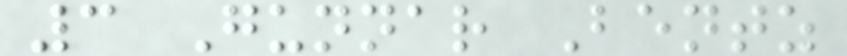3 Gunnar Bentz
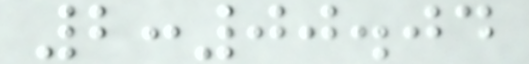2:00.04
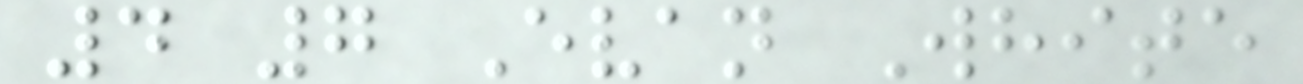4 7 Evan White
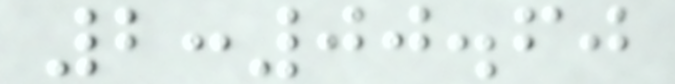2:00.60
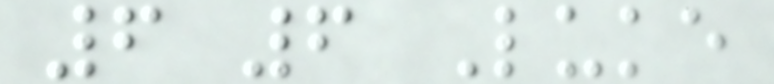6 6 Luke
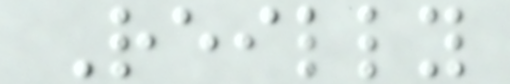Reilly
